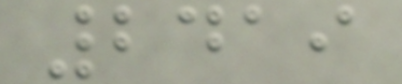2419
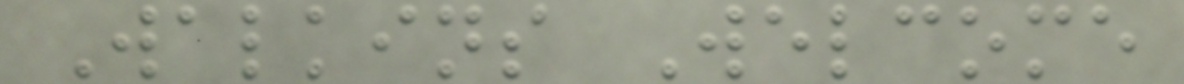Walkins Welcome
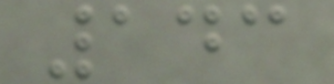143
